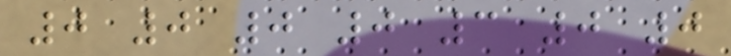0 0 0 0 3 0 0
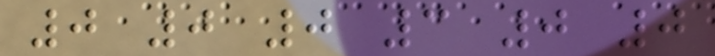0 0 0 3 0 0
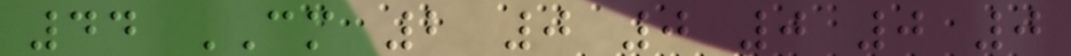44 CM 2 0 0 0 0 0
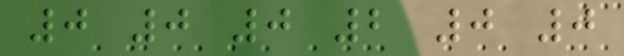0 0 0 2 0 0
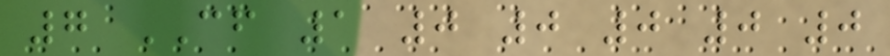7 CF 1 0 0 0 0 0
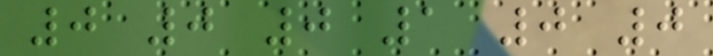0 0 0 1 0 0
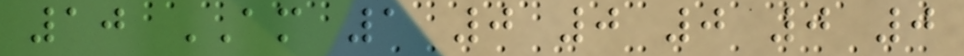10 AM 1 0 0 0 0 0
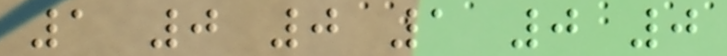1 0 0 1 0 0
